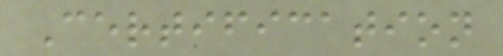Certification
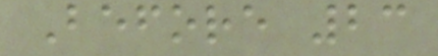Before 23
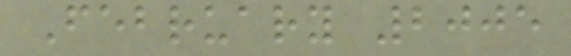February 2005
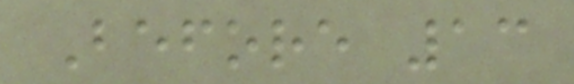Before 13
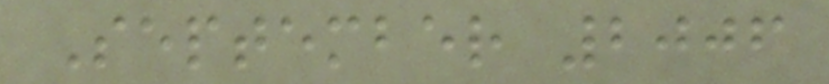September 2006
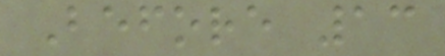Before 13
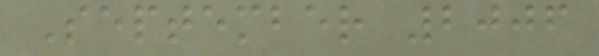September 2006
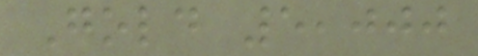Gold 5,000
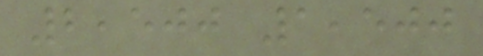2,500 1,500
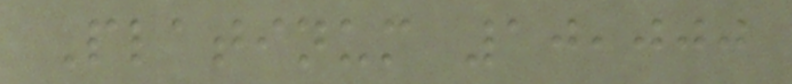Platinum 10,000
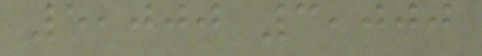5,000 3,000
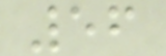56
